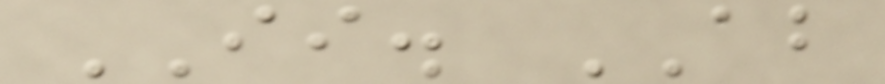II. AB
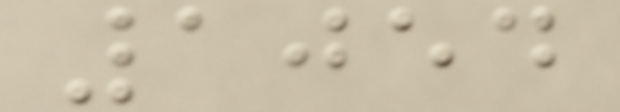1054
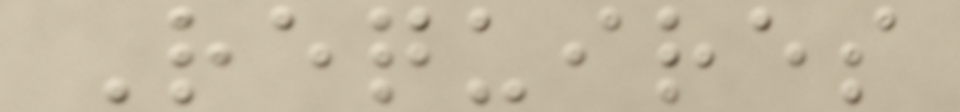Requires
